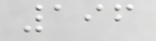196
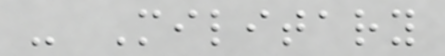- Military
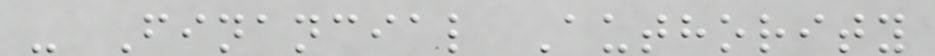- Financial Authority
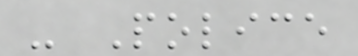- Police
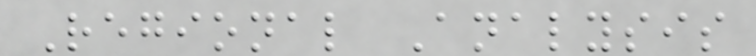Regional Analysis
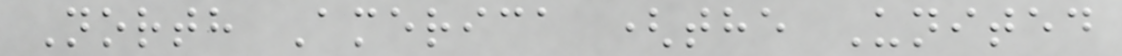North America (the United
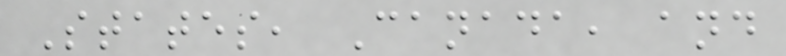States, Canada, and
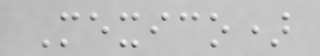Mexico)
